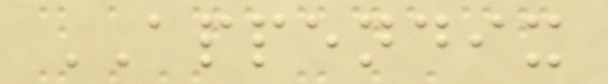APPENDIX
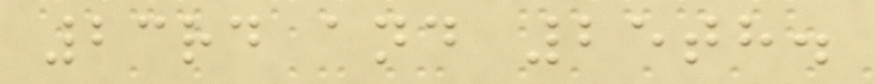23rd and 25th.
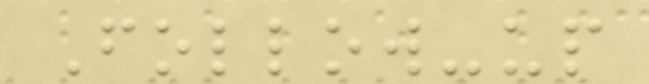Follow-up
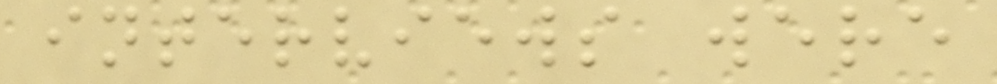interviews were
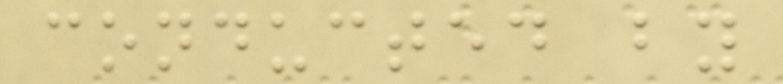conducted by
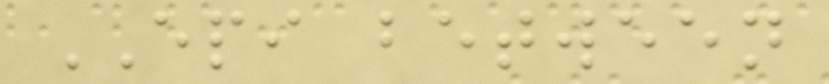EPI between
